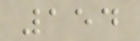154
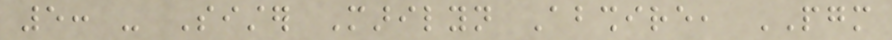5: - Sister Marilyn Abshire, PGM
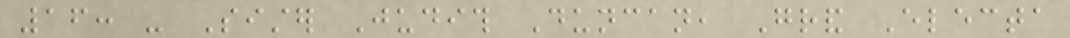16: - Sister Judith Duncan, Grand Electa
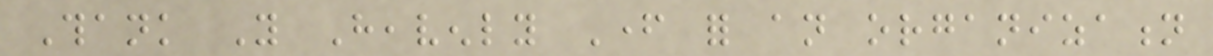Thank You Heavenly Father for an organization
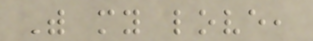With my love,
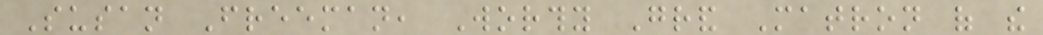Susan Freeman, Worthy Grand Matron of the
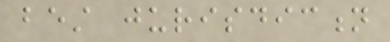best jurisdiction
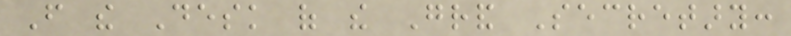From the Desk of the Grand Secretary:
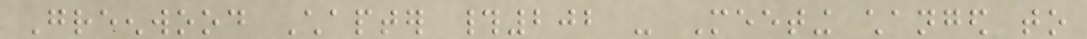Greenwood Chapter #202 - Meeting changed to
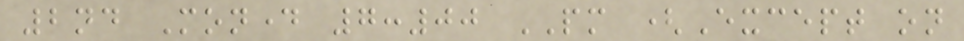2nd Monday 7:00 PM (Except on
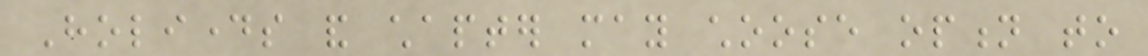Holidays and chapter may choose option to
